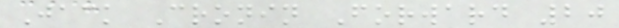Jack Cronin Forward 20
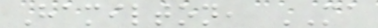Hamilton, MA
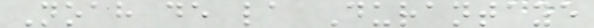Noah de la Durantaye
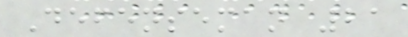Defenseman 21
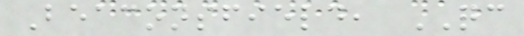Beaconsfield, QC
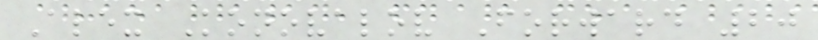Alex Konovalov Forward 20
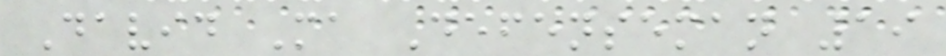David Ma Defenseman 19
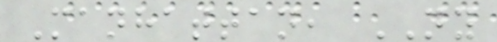Manhattan, NY
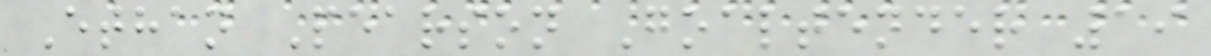Ethan Pearson Goaltender 19
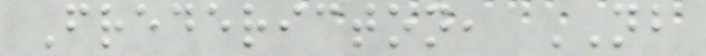Fredericton, NB
